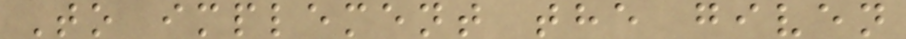To implement the given
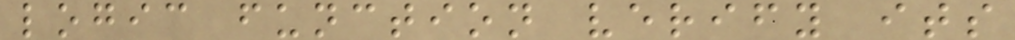logic function verify its
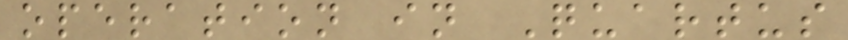operation in Quartus
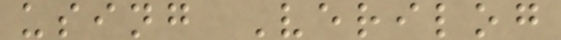using Verilog
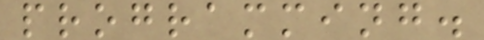programming.
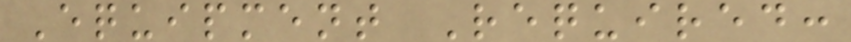Equipment Required:
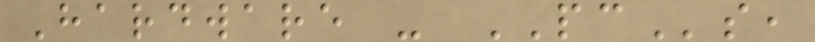Hardware - PCs,
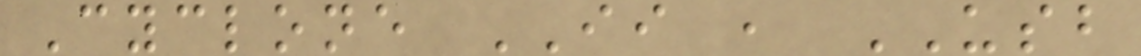Cyclone II , USB
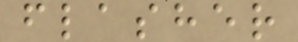flasher
